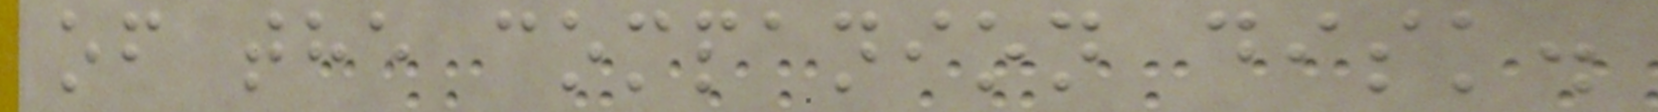of the companion disk.
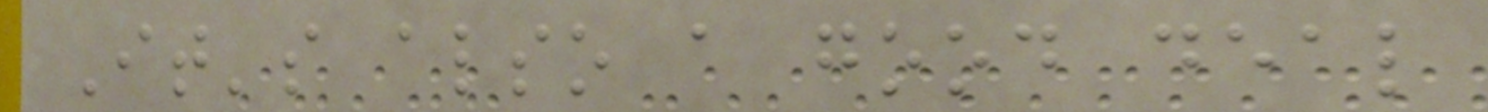It's also a good deal
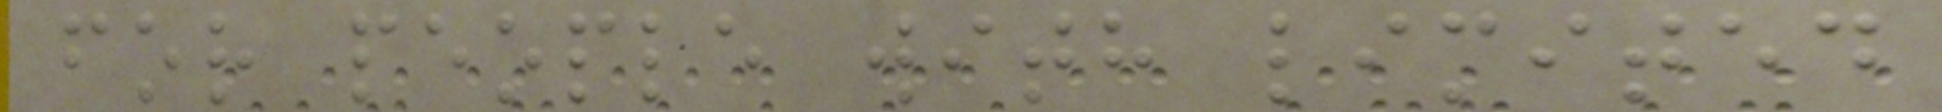for people with limited
